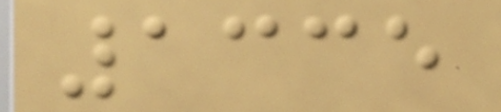1335
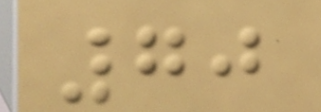70
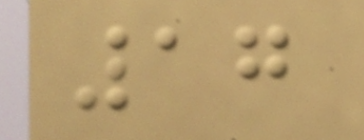17
